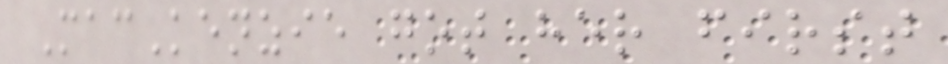MacKenzie got her first
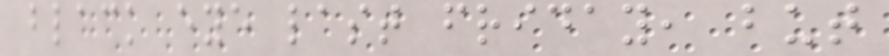black eye last friday, but
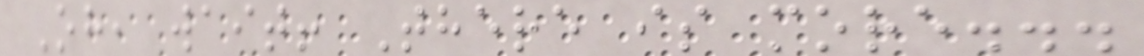Oh, wait! There is more...
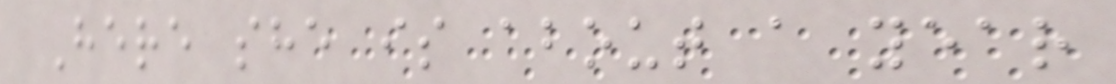Here she is about a year
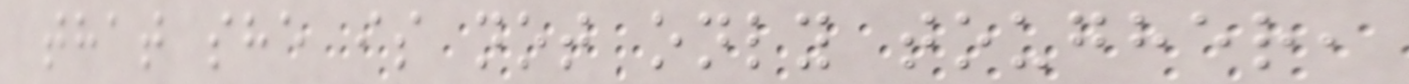that she is not only tougher,
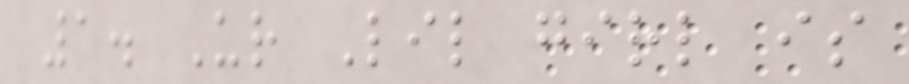1. Ur Lil girl is
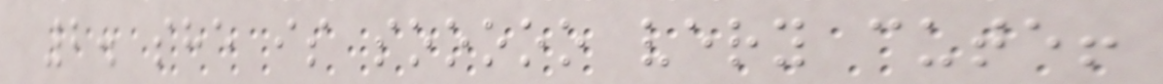2. she is sooooo very cute!
